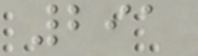291
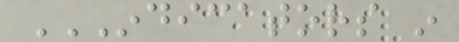INDICATORS IN
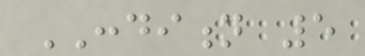CONDITION 5
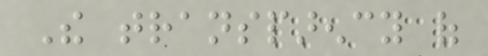The transparency of
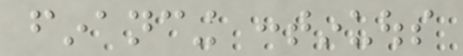financing continuous
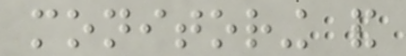monitoring and
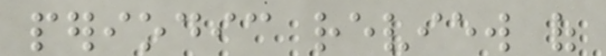periodic review of
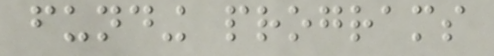funding programs
